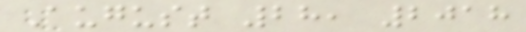August 28, 2018
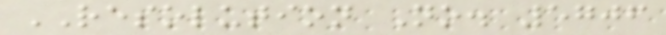RESOLUTION No. 5706
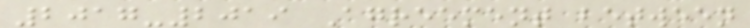2017-2019 Agreement between
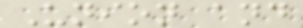Union and
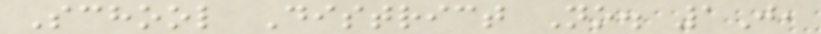School District No. 1J,
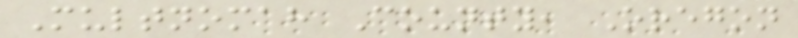Multnomah County, Oregon
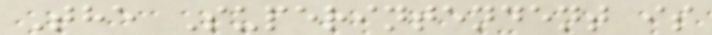The Superintendent is
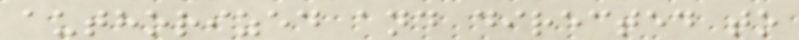authorized and directed to
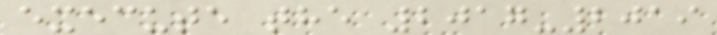execute the 2017-2019
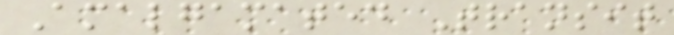Amalgamated Transit
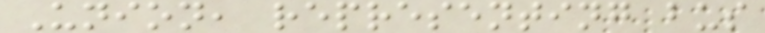Union, representing bus
